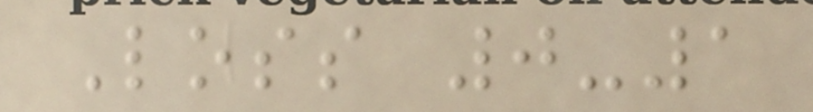Loss 0-1
